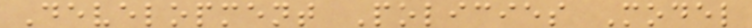Development Policies Model
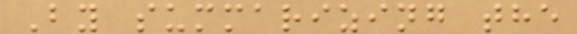By summarizing the
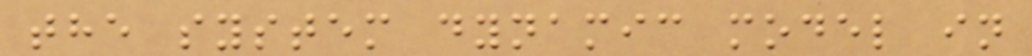the system dynamic model in
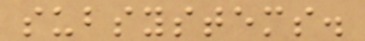subsystems.
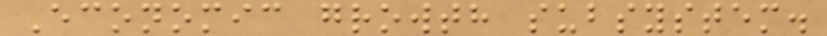Economic growth subsystem.
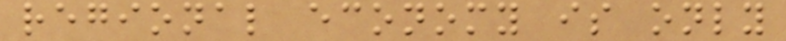regional economy is only
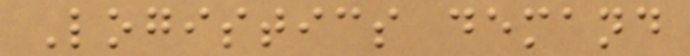Logistics demand
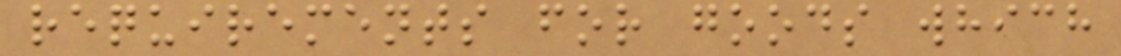requirements for goods which
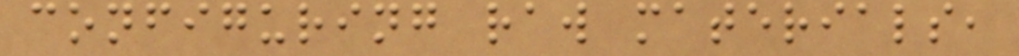configuring raw materials,
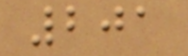201
